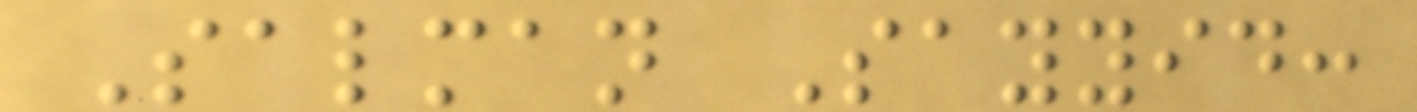Salman Sayyid:
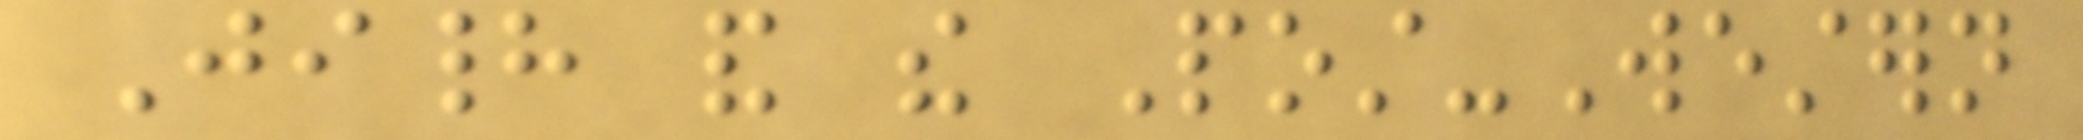Jihad and the Post-Western
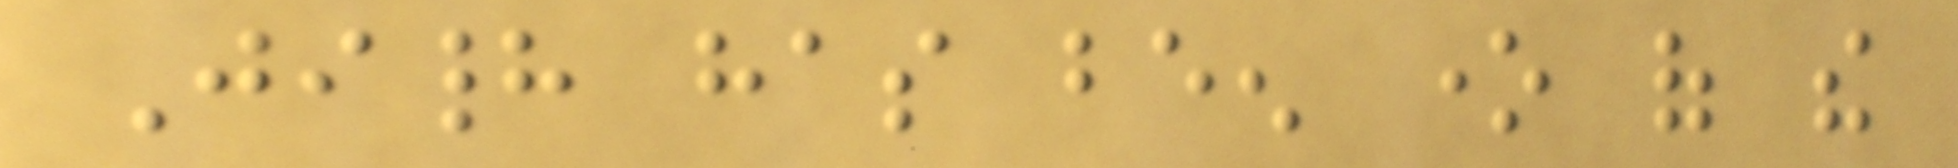Jihad has been one of the
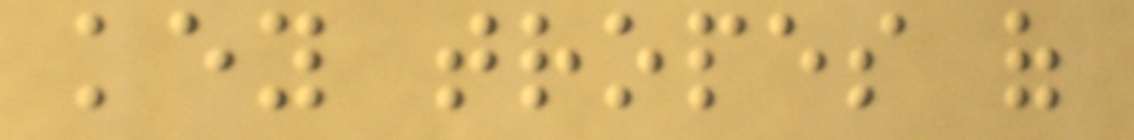key tropes of
